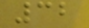32
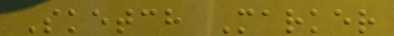Sketch Marker
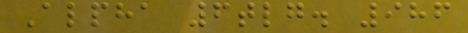Alpha 6tlg. 986
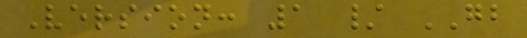Version: 1 / GB
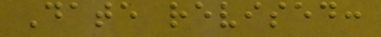Date revised:
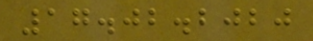17.02.2020
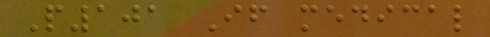P101 If medical
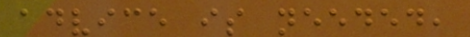advice is needed,
